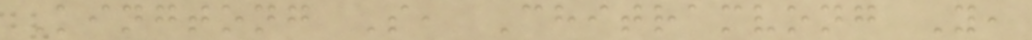Kingtong S, Chitramvong Y,
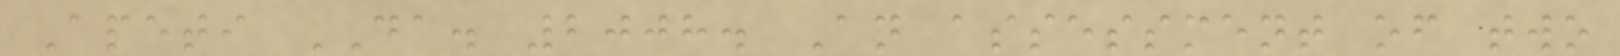Apeti DA. 2008. An assessment of two
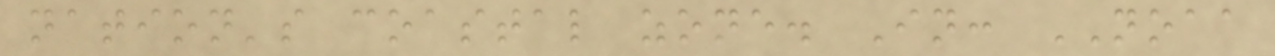nation's coastal zone. In: NOAA
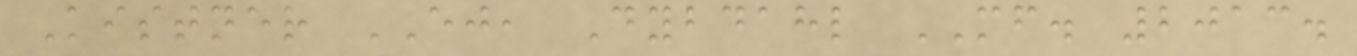Kistner EJ, Dybdahl MF. 2013.
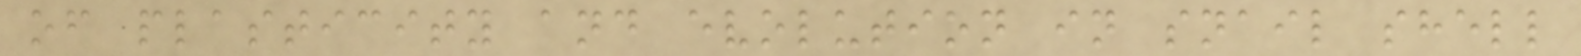of plasticity and evolution in snail shell
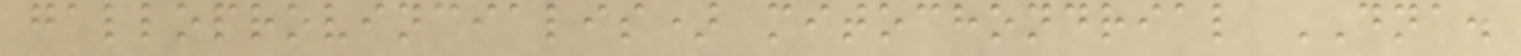galloprovincialis) mitochondrial DNA.
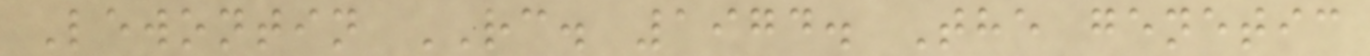Lewontin RC. 1974. The genetic
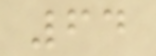64
